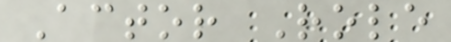Actor Role
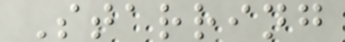Starring
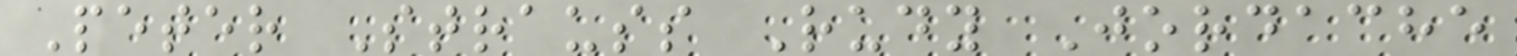Peter Strauss Rudy Jordache
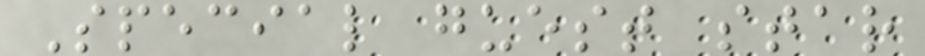Special guest star
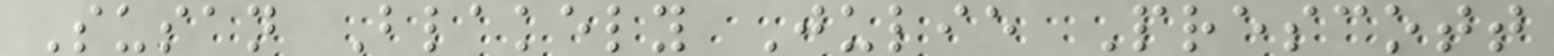Susan Blakely Julie Prescott
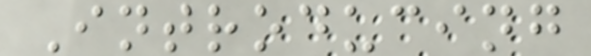Introducing
